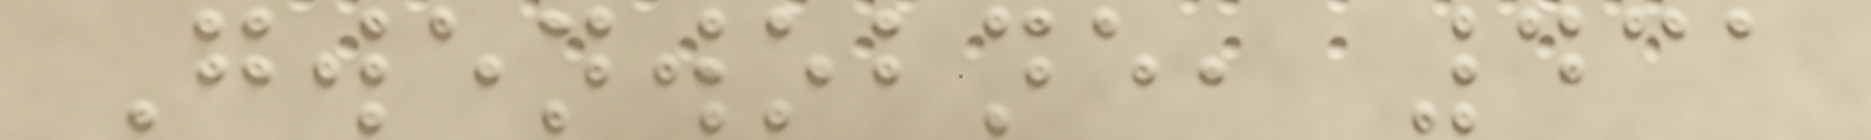Gwenwobne, 431
